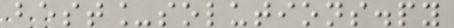best_solutions.py
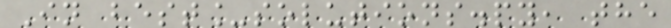In best_solutions.py, the
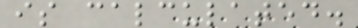is calculated.
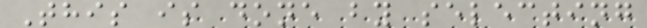This is done by selecting
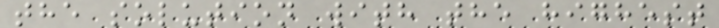the solution with the highest
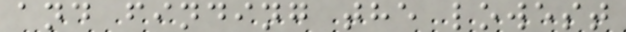and finding the lowest
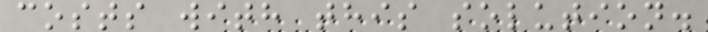costs with this solution.
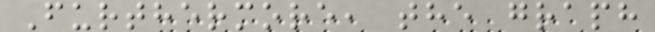Furthermore, the graph
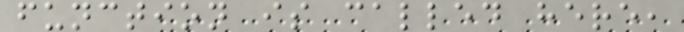function is called here,
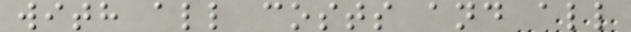with all costs and all
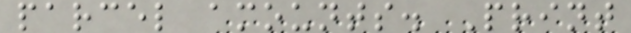parcel amounts. Print
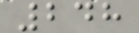248
